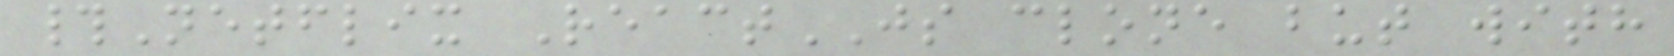#Netflix ReactJS clone but with
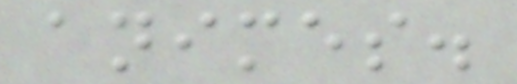animes.
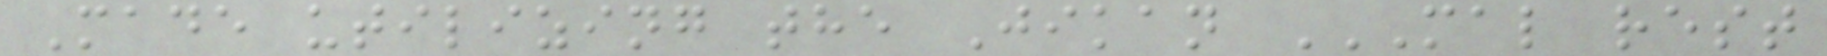Made utilizing the Jikan MAL REST
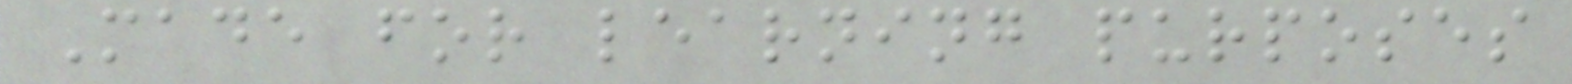Made for learning purposes
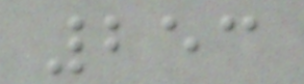253
